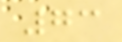73
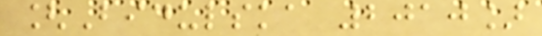[Bidulska 2010]
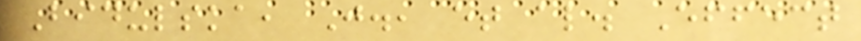Bidulska, J., et al. Effect
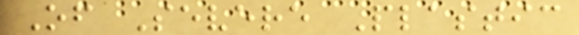Of Severe Plastic
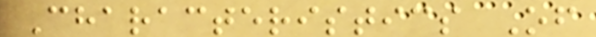Characteristics Of
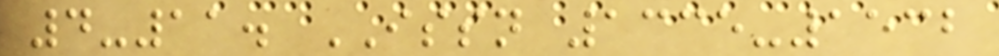4-11. ISSN 1335-1532
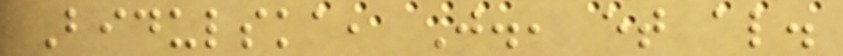Bidulska, J., et al.
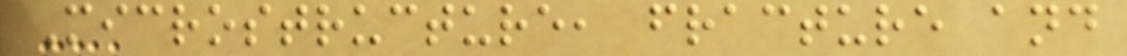Microstructure, fracture and
